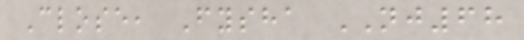Close, Fysha NJ68
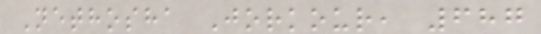Nethosha Jorkour, 687
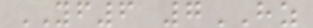YF6 7HZ
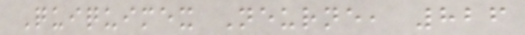Quiquimex Neurne, 826
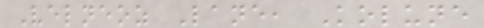Velneoz Lane, Kolune
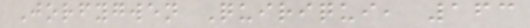Jorfygwen Quiriqui, 163
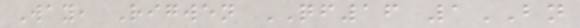Way, Rigwen QF16 1BN
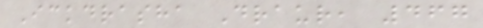Ickdrasha Draur, 467
